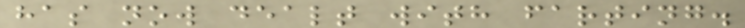has now dealt with farting.
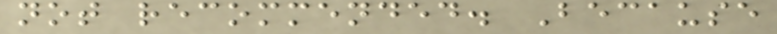not recommended. Because
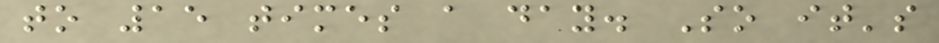to 15 times a day. So it's
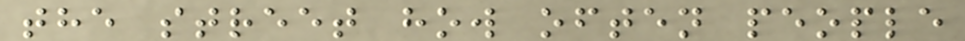the street how often people
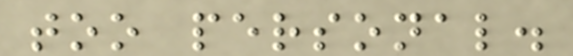too personal.
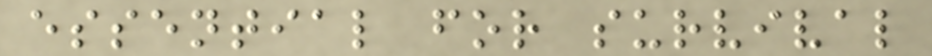essential for survival
